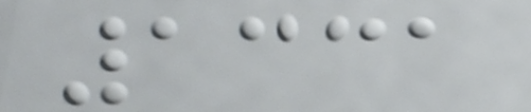1331
